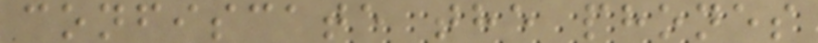confiscate the phones
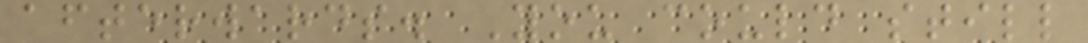afterwards. You could still
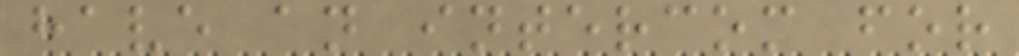have an intercom for
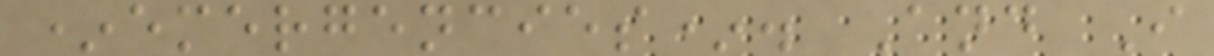*emergencies*. And I
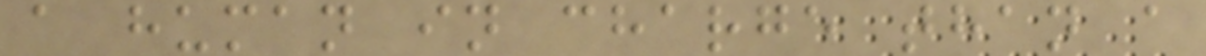a human in charge than a
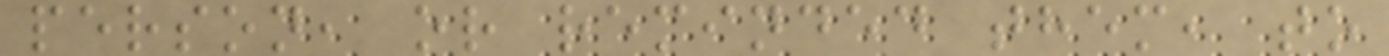person, or reminded them, to
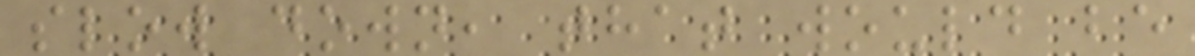slow down, that would be
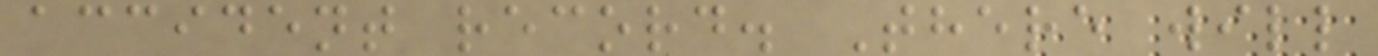accident record. There will
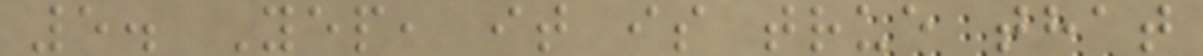5. Yep, it is true that
